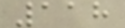118
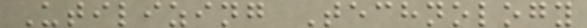Utilizing Technology
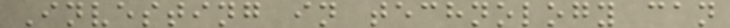Investing in technology can
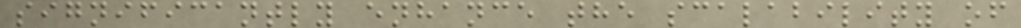significantly enhance the scalability of
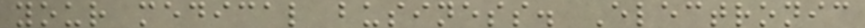your medical business. Electronic
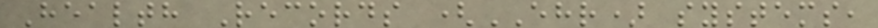Health Records (EHR) systems,
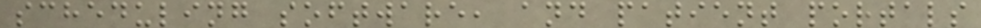scheduling software, and patient portals
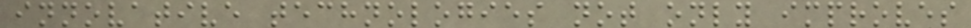innovative technologies not only improves
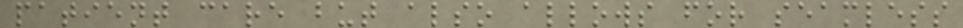patient care but also allows for seamless
